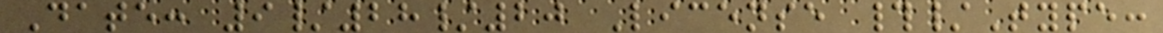Date: 9/28/20 License #/Type:
